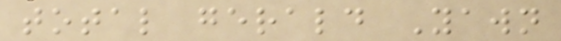total gerald Yawn
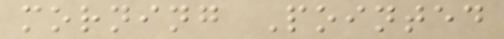morning Pointed
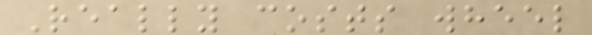Really costs wheel
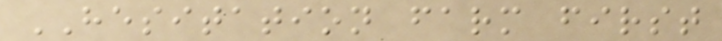HESITATION farm first
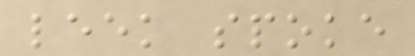leek spoke
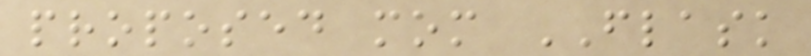proposed mom FLASK
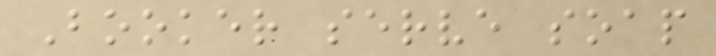Booker serve soap
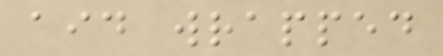aid wrapped
